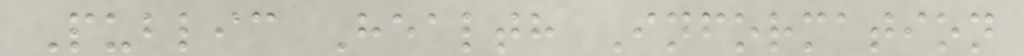Public Health Information
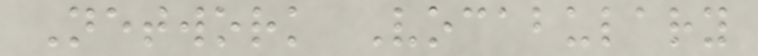Network Vocabulary
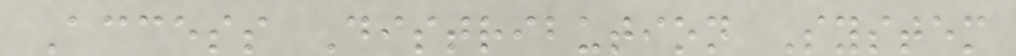Access Distribution System
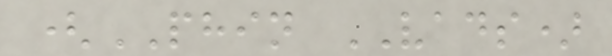(PHIN VADS)
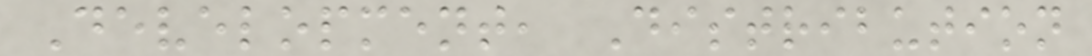Development, Distribution
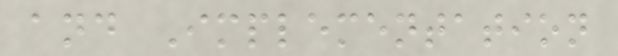and Implementation
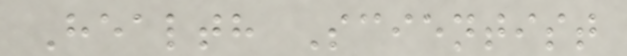Health Scientist
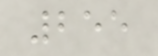255
